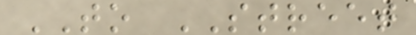TO STREET
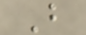B
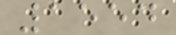1554
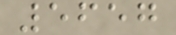5657
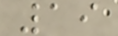19
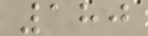180
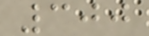300
